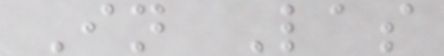In Las
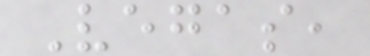Vegas,
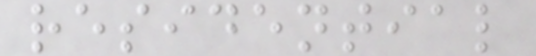residential
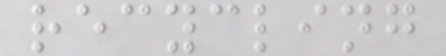recycling
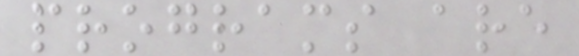programs are
